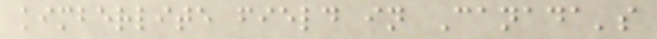kimberlite field in Canada's
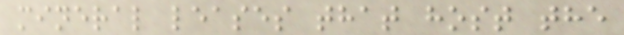mineral leases that host the
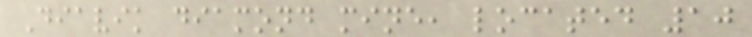Diavik diamond mine, located 10
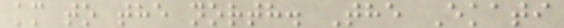km to the north. The Ekati
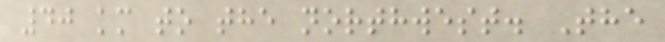40 km to the northwest. The
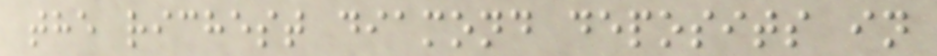the richest diamond deposits in
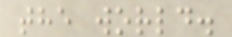the world.
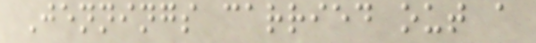Jennings carried out a
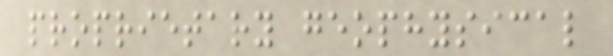proprietary geophysical
